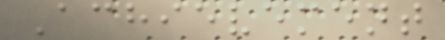Achievement
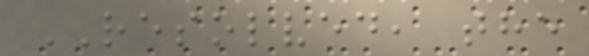RESOLVED, the
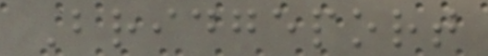Bridgeport
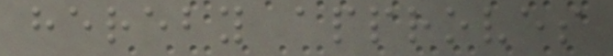hereby approves
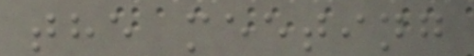the meeting
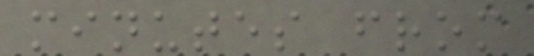minutes from
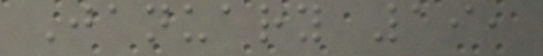January 19,
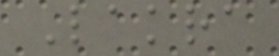Lakra
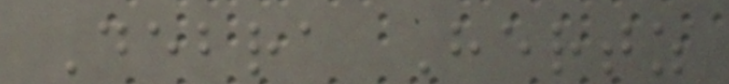Debra Hertz
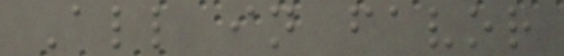All in favor
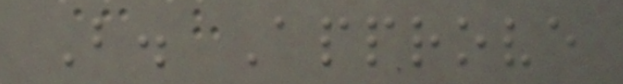B. Approve
